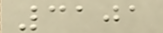3101
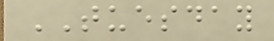TUESDAY
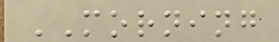MORNING
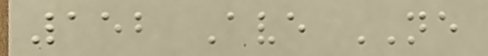152 Ave NE
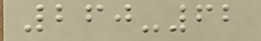260-62
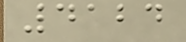4124
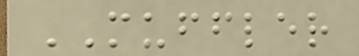MUFFLER
